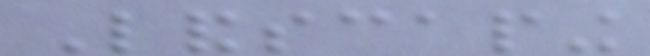Landscaping
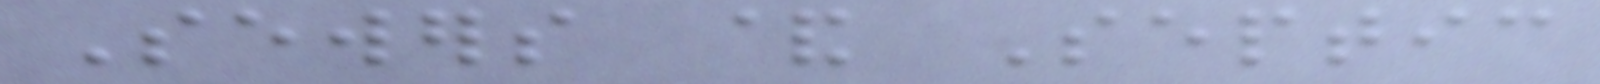Sewers & Septic
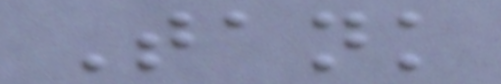Tank
